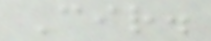Cir.
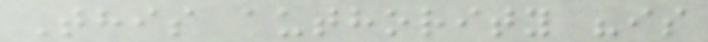This authority "is
